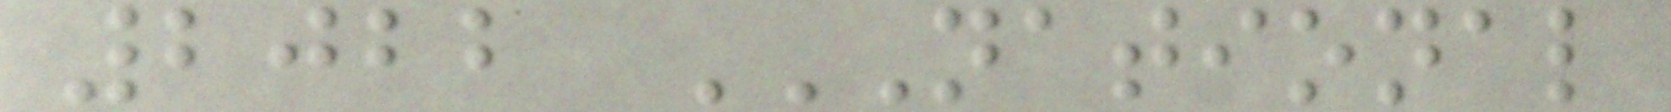2022 NATIONAL
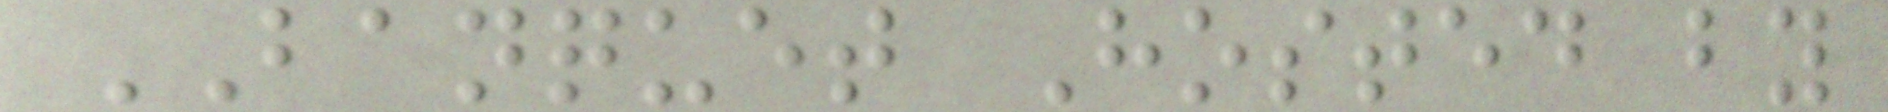BANQUET Hosted by
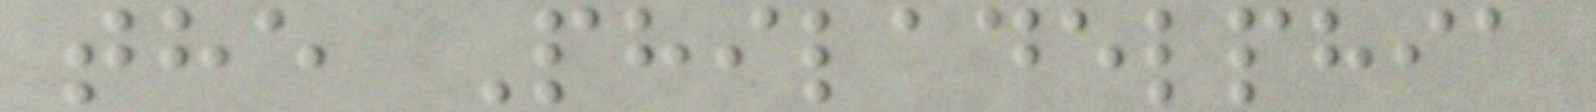the Philadelphia
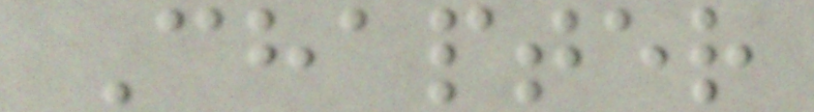Chapter
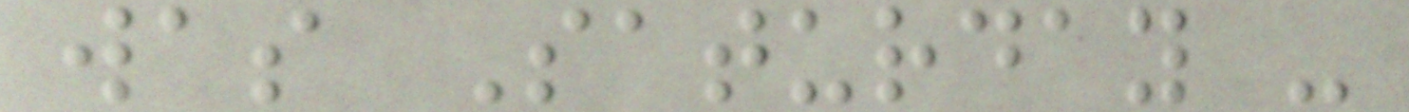was Saturday -
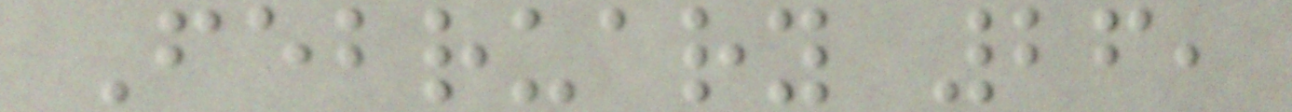February 26,
